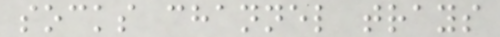socks channel trays
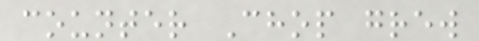counter Chop grew
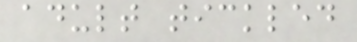adult tickled
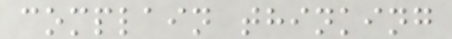complain thinking
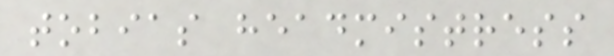tobias headmistress
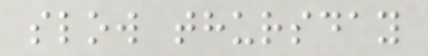slow thursday
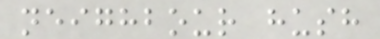neighbour hush
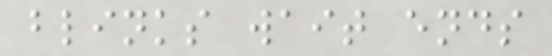blinks wait ends
